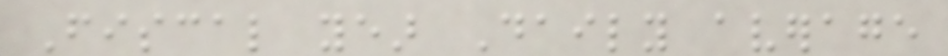Fiscal year Daily average
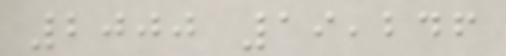2000 19,246
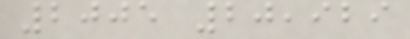2005 20,929
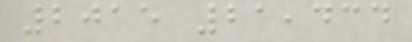2015 21,434
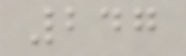247
